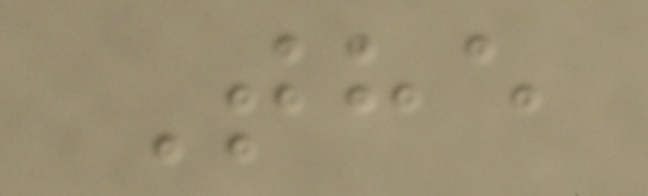The
